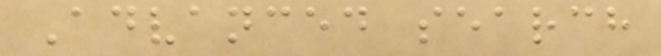Advanced search
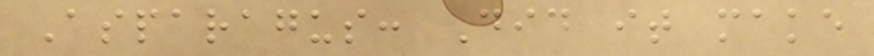Asparagus: Did it make
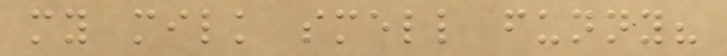my milk smell funny?
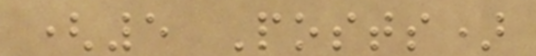(5 Posts)
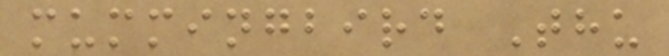mummingbird Thu
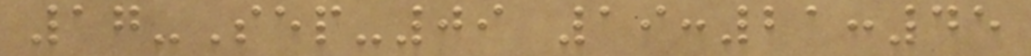17-Sep-09 19:21:45
